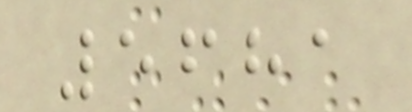5681
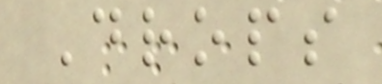Drops
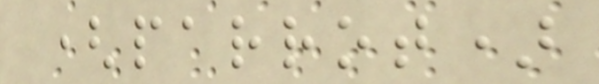(parrot)
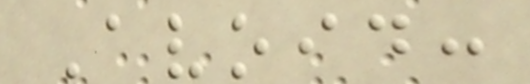Avoid:
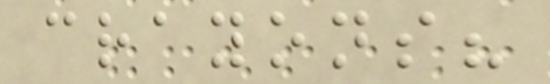crayons?
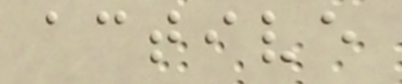active
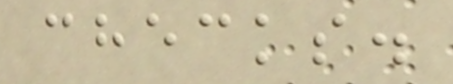checks.
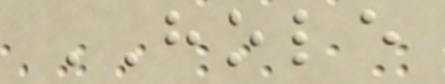HOLE
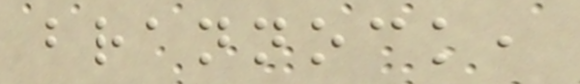brannock,
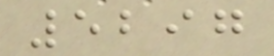5297
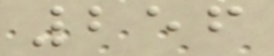256
